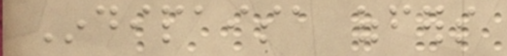Indipaisa offers
